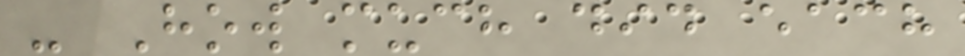- How much did each
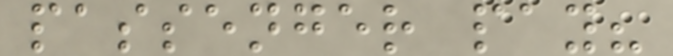passenger pay?
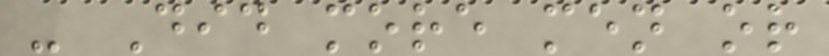- Did more men or
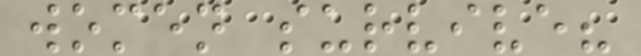women survive?
